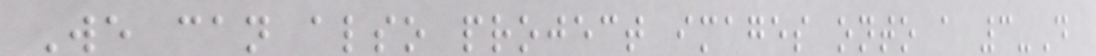We can also project images onto a 3-D
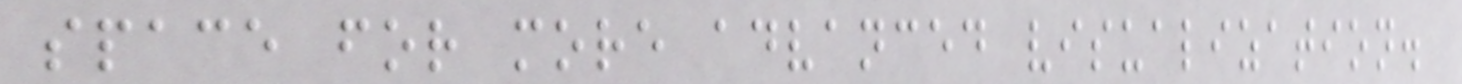space for more advanced visualization.
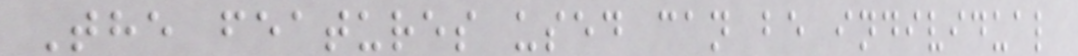The features used can be individual
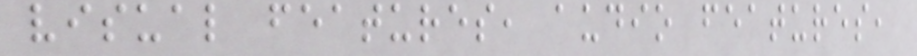visual features, audio features,
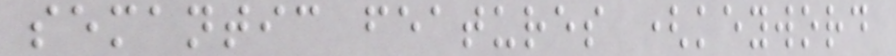semantic features (keyword
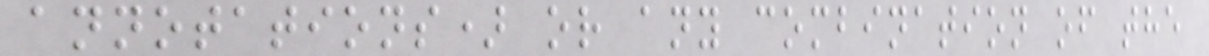annotations) or any combination of the
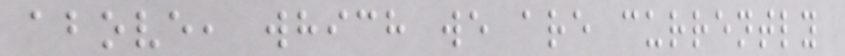above, which we are currently
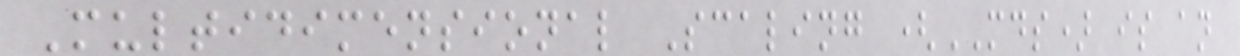Multidimensional Scaling (MDS) is an
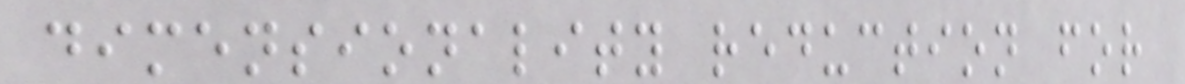dimensionality reduction for
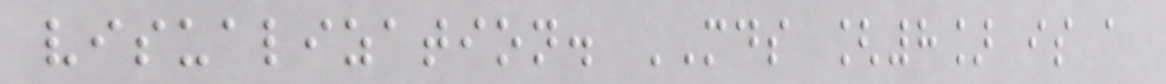visualization. MDS [8] is a
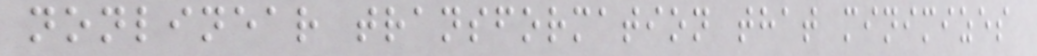nonlinear transformation that minimizes
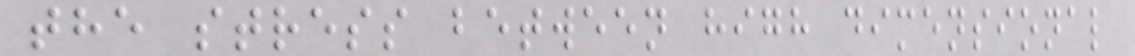the stress between high dimensional
